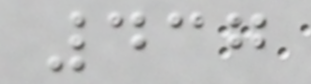437
